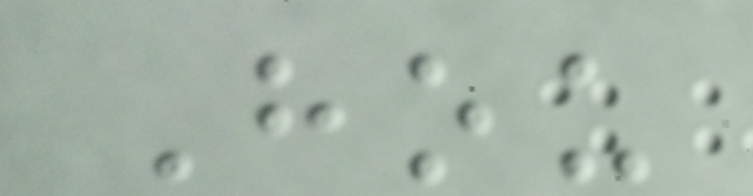Hou
